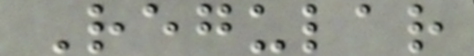Regular
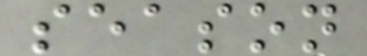season
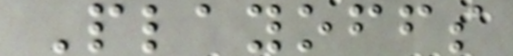Playoffs
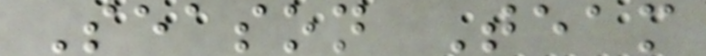Season Team
